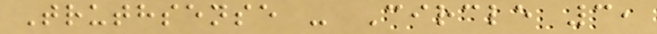Truthsense - Circle 3,
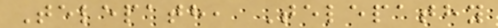Telepath, Telepathy
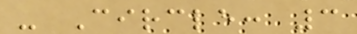- Circle: 3
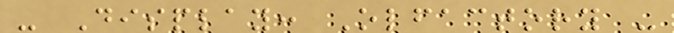- Display: Olfactory -
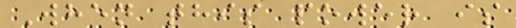When this power is
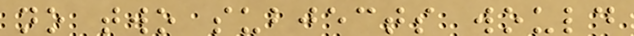no two subjects would
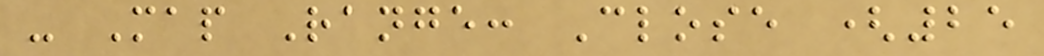- Map Range: Close (25
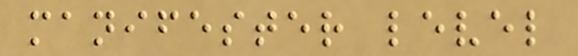manifester level
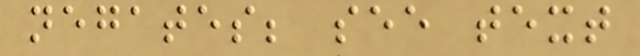negates; see text
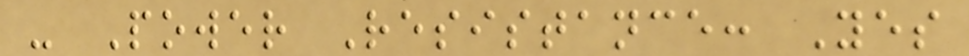- Power Resistance: Yes
